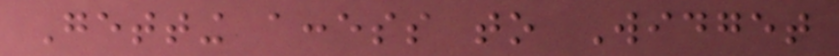Getting access to Widget
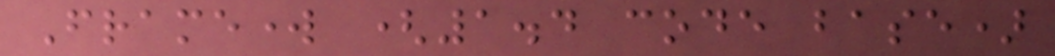Framework (1.4 code base)
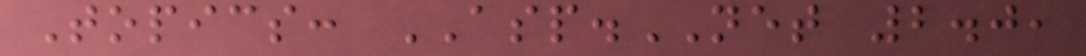Topics: ASP.NET 2.0,
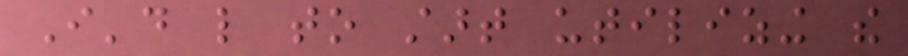I'd like to start utilizing the
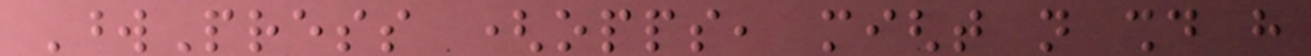WordPress (opps, might not should have
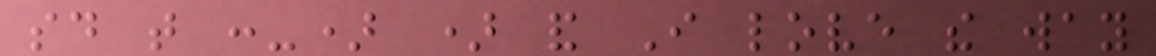said that :-) ) and I love the way
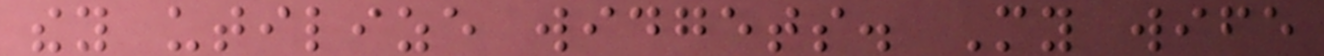they utilize widgets. My wife
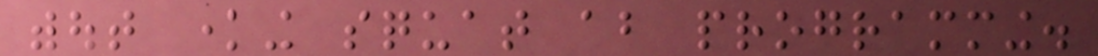without knowing squat about programming.
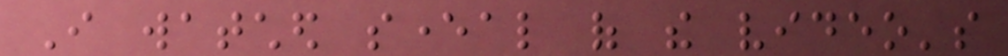I watched several of the video's
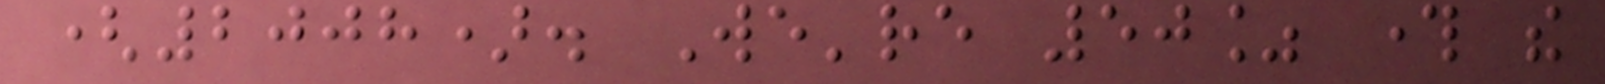(2008). We're 50% through the
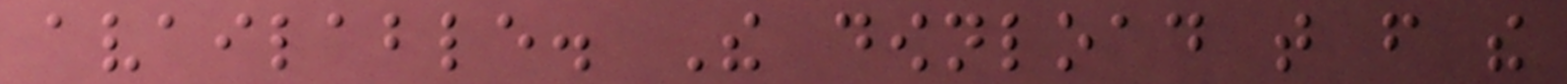available. The download that from the
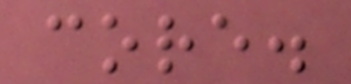core.
